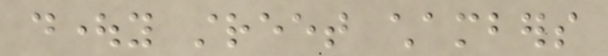doughty street chambers
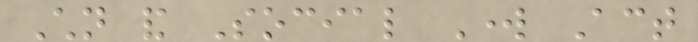Children and Social Work Act
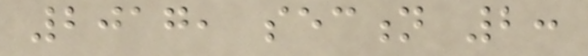2017, section 2:
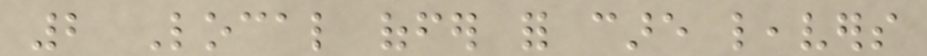2 Local offer for care leavers
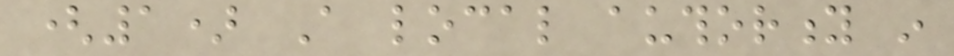(1) A local authority in
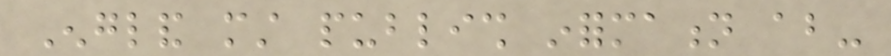England must publish information about-
